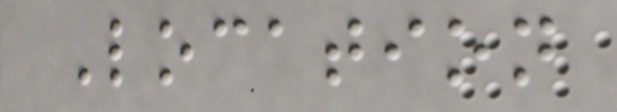Location
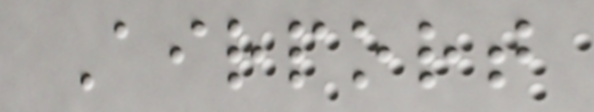Airport
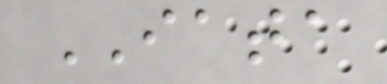IATA
